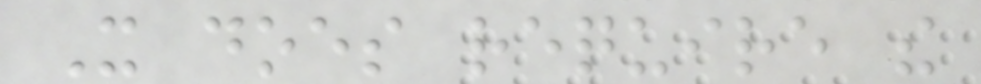It does require the
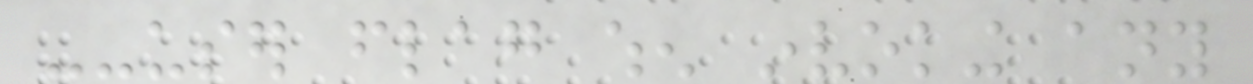--user flag when invoking any
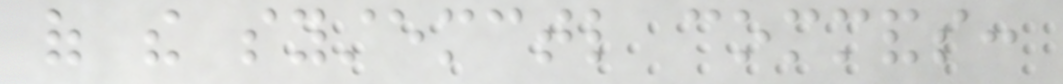of the systemctl commands:
